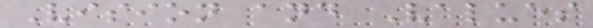Vision and Values
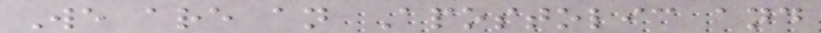We are an Apostolic and
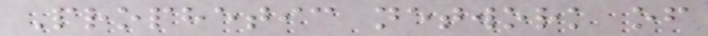Prophetic network of
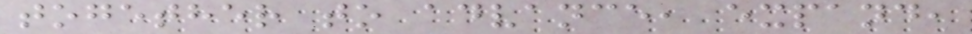together to advance, expand,
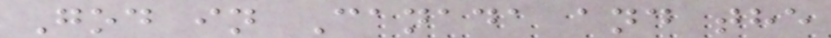God in Canada and the
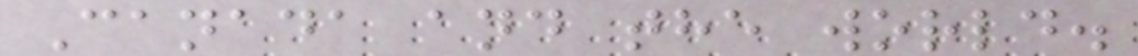Canada and the world.
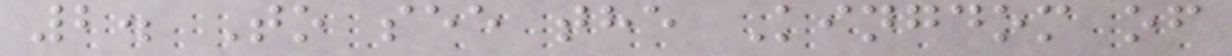2. To see the Kingdom of
